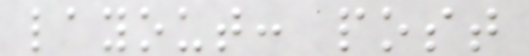layout: post
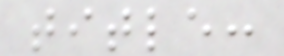title:
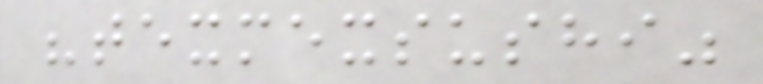"texmexsushi"
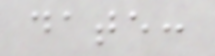date:
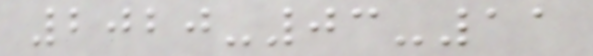2020-03-11
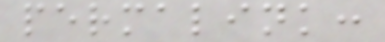permalink:
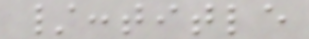/:title
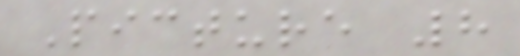Picture 8
